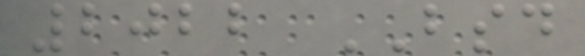2022 BSD
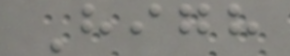High
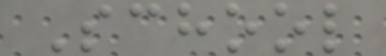School
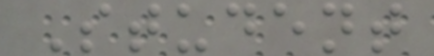Student
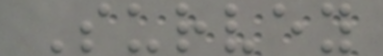Survey
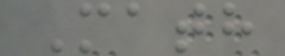Math
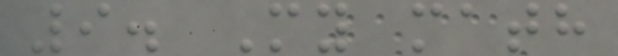9. My math
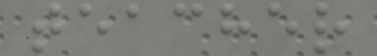teacher
